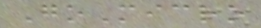GoMicro
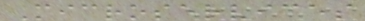Microservices
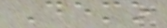Demo
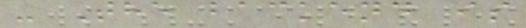- The backend is
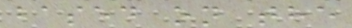based on the
